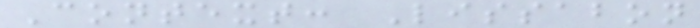Context: Lissabon
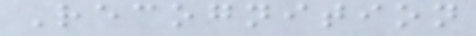Recognition
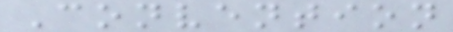Convention
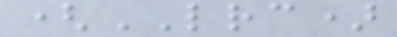(LRC)
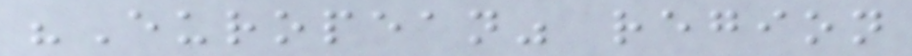"European" region
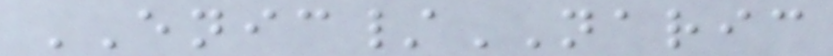ENIC/NARIC
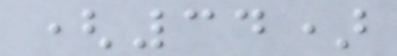(34)
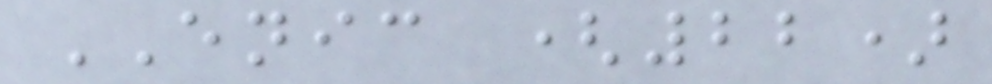ENIC (22)
